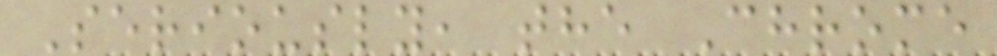Seriously, the Chrome
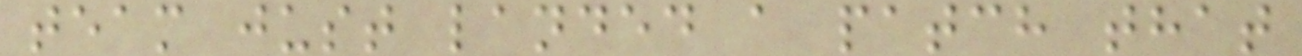team just landed a patch that
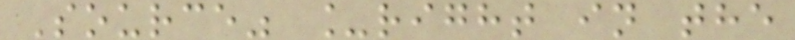Source" _right in the
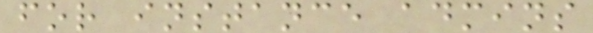for instance admins
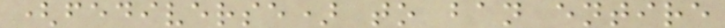(fediverse) to ban entire
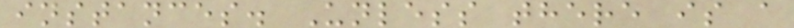instances. Unless there is a
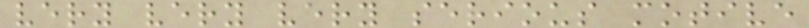very very very serious motive
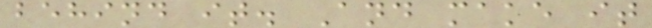behind it. And make it
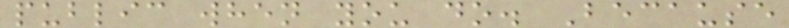public when you do. Because
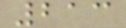213
